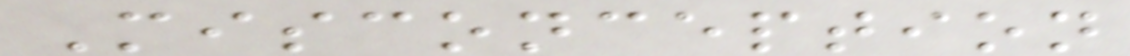Misconception
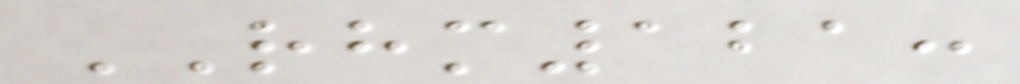RHM121:
